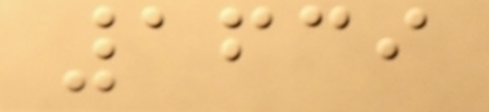1639
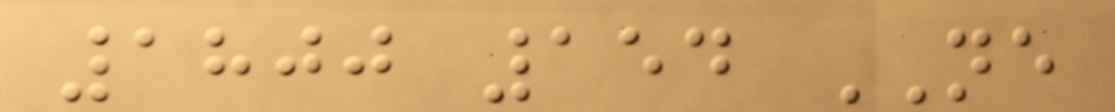1800 154 NE
